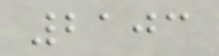2103
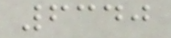6340
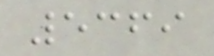5369
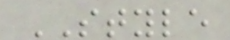STYLE
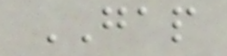GAP
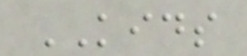KIDS
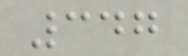347
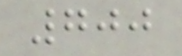700
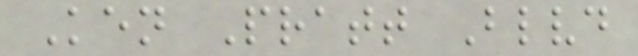Ken Pratt Blvd
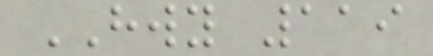HWY 119
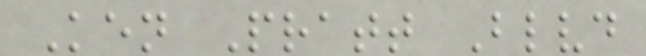Ken Pratt Blvd
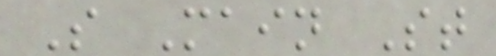S Main St
